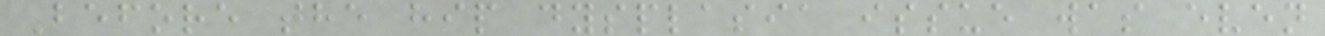Before the hip dysplasia issue was even
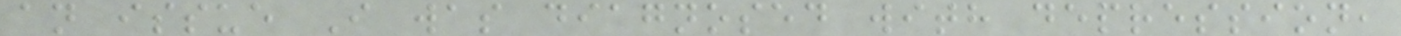an issue I was diagnosed with depression,
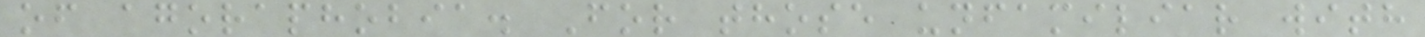of agoraphobia. For those unfamiliar with
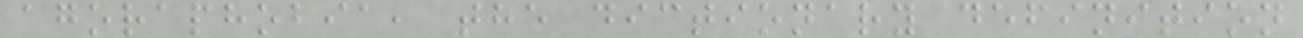agoraphobia, the dictionary definition
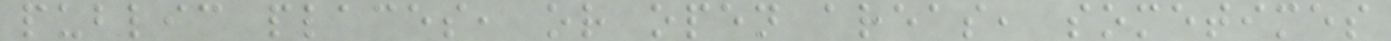public places, or open areas, sometimes
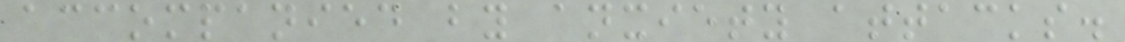accompanied by anxiety attacks.
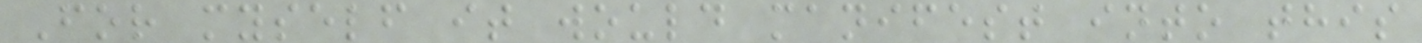For myself it would manifest into this
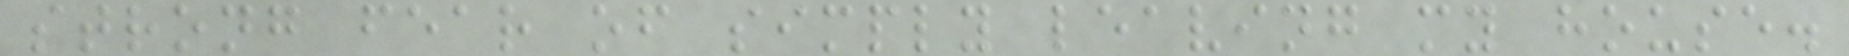strong fear of simply leaving my house.
